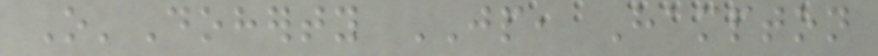O'Doherty JP, Hampton
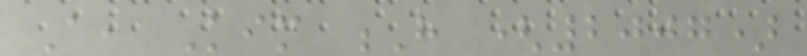A, Kim H (2007)
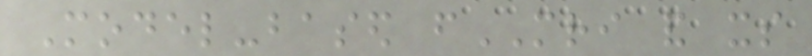Model-based fMRI and its
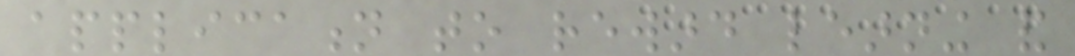application to reward learning and
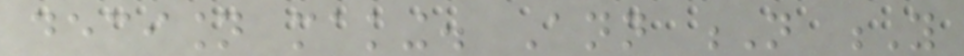decision making. Ann N Y
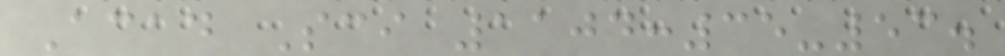Acad Sci 1104:35-53.
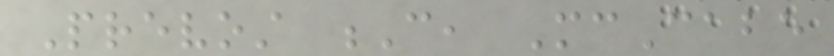Prevost C, McCabe
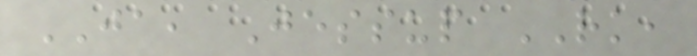JA, Jessup RK,
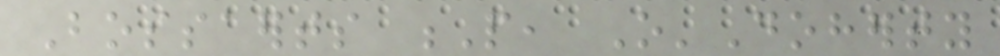Bossaerts P, O'Doherty
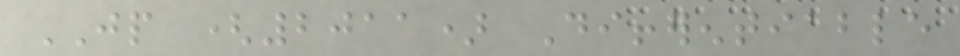JP (2011) Differentiable
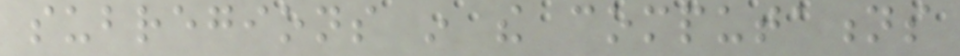subregions in the computations
